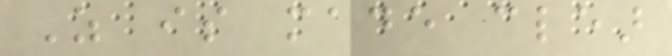As is made clear
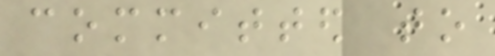committed to
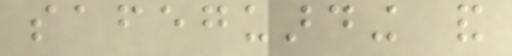safeguarding and
